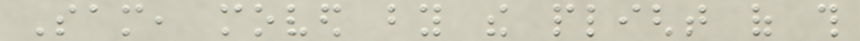Sam, moved by the plight of this
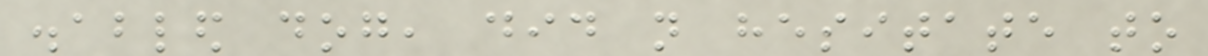disabled dog, did not hesitate to
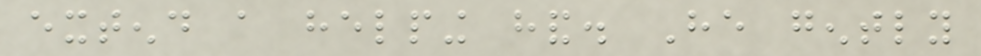extend a helping hand. He gently
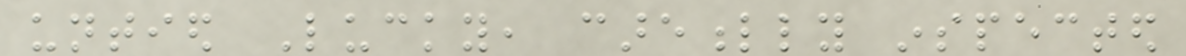untied Lucky, carefully inspected
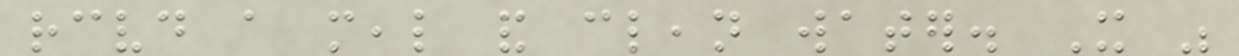received a meal and clean water. It was
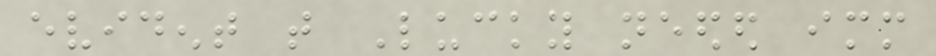evident that Lucky needed immediate
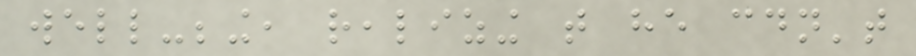well-being, realizing that he couldn't
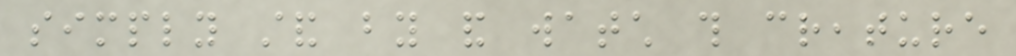simply stand by and watch this creature
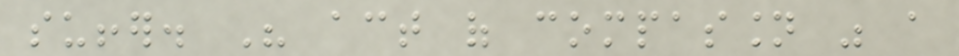suffer. His act of compassion was a
